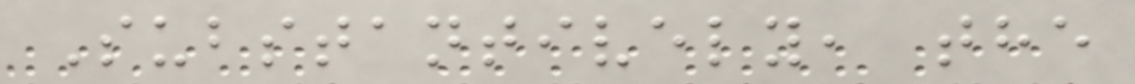Substantively, the
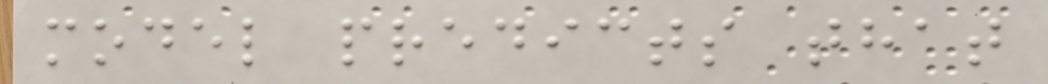model predicts that
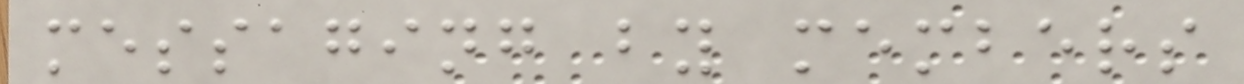messaging by members
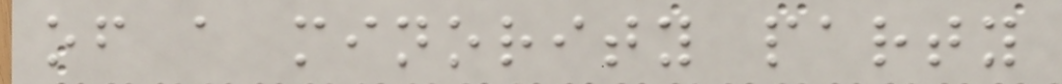of a minority party
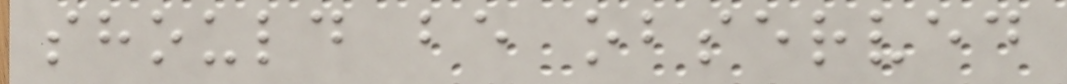should be observed
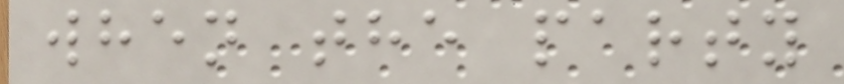when the party
